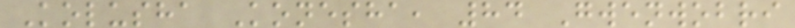Kolusha Konesha, 84 Gwenwobri
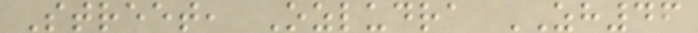Street, Ozludra ZH46
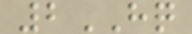2HQ
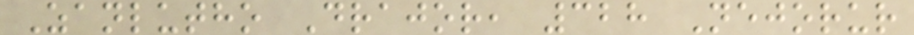Zanlutho Drajor, 328 Nejorur
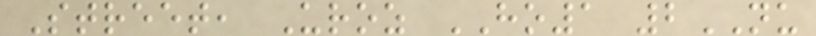Street, Uroz HO1 2NU
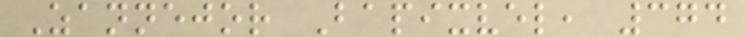Zannejor Bapixvel, 374
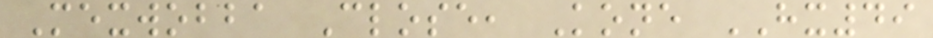Mexwobba Close, Kone HX49
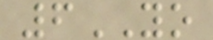6YO
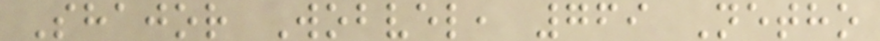Shajor Wobvel, 769 Netho
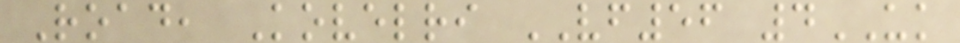Road, Kovelri VF56 4UK
